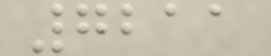7211
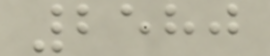2580
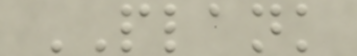PLANK
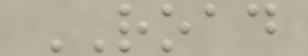ROAD
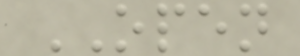OPEN
